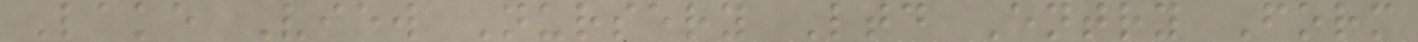Lake View Nursery Ltd Entry Form
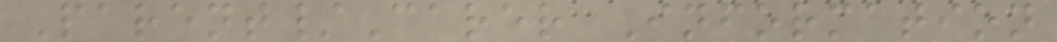Parent/Carer Information
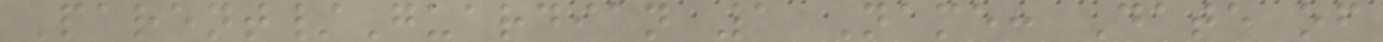Parent/Guardian 1 Name: Date of
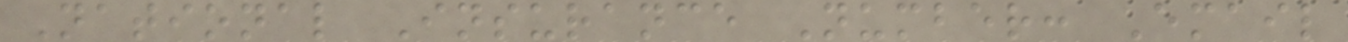National Insurance Number: Email
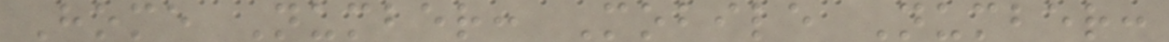Home Number: Mobile Number:
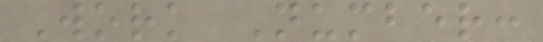Work Number:
